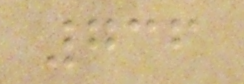736
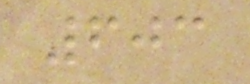603
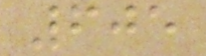605
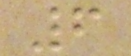6
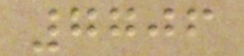7706
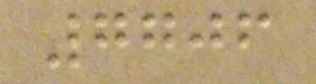7706
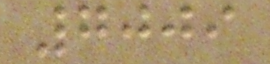7009
